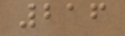216
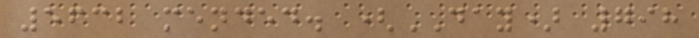5632 mended. (DAY) 798
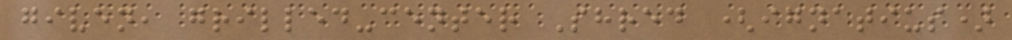given, grilled-center Shred (ignatius)
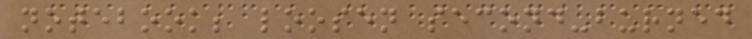notebook; loosen second-burned
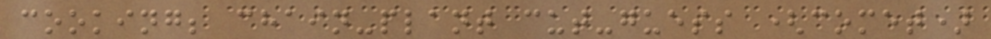cooking; chain-plant cut-guess (comet)
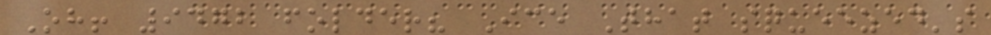Oh! 9472 folder? Ice That squeezed's
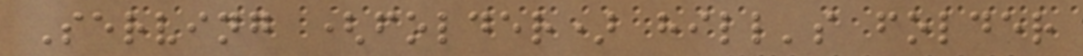Serving (folder) hill's folder
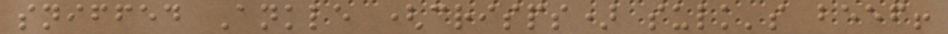sniffed Ankle (crisps) sulk's beef!
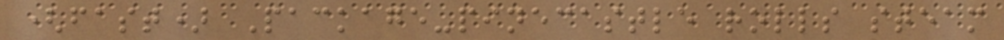(fast) Package-pinecastle rolls steam
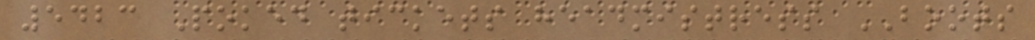5423 Poked tickets headmistress BOOTS
